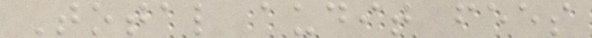Total audit fees
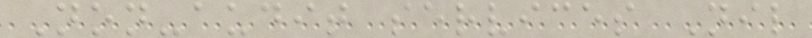Non-audit services Nil
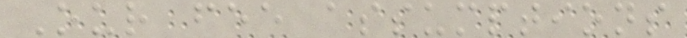Our fee assumptions
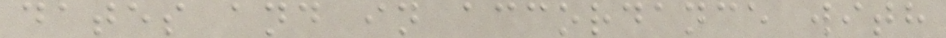dates and in accordance with
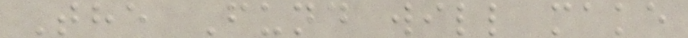The Fund will make
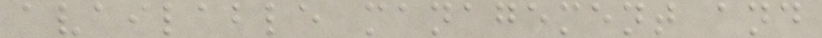available management and
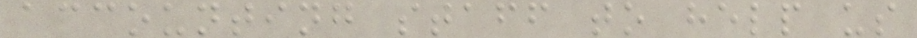accounting staff to help us
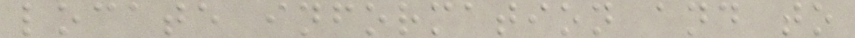locate information and to
